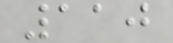110
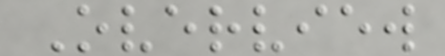Overview
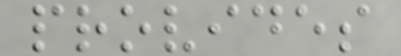provides
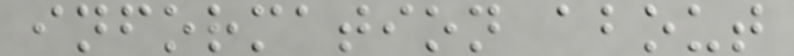information about
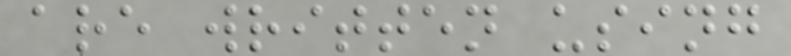are written using
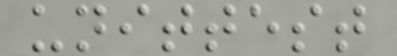unittest
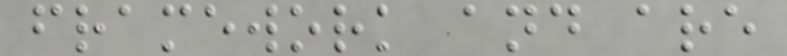framework and are
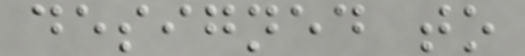designed to
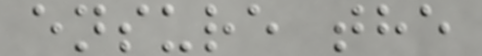ensure the
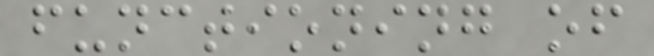functioning of
